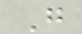G
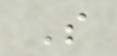S
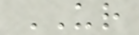UR
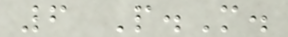6 P.M.
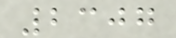2307
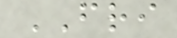FRI
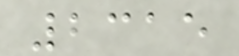2315
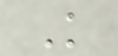K
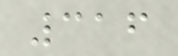316
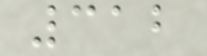312
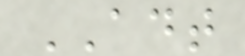ADT
